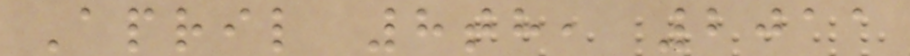April 8th, 2011
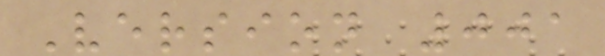Version 001
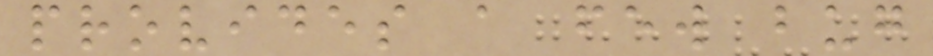provides a few bug
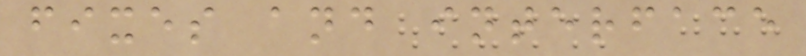fixes and interface
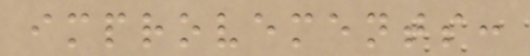improvements:
